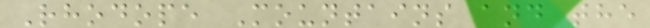Rhodope Mountains and the
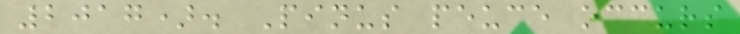2017). Pinus peuce occurs
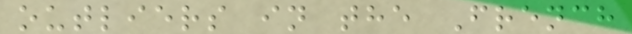outliers in the French
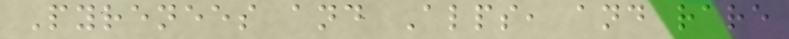Pyrenees and Alps, and rare
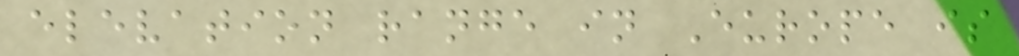elevation range in Europe is
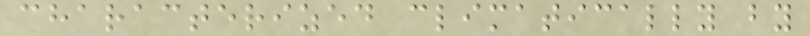characterized climatically by
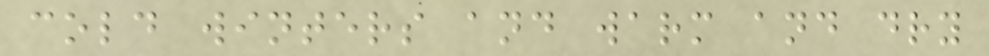cold winters and warm and dry
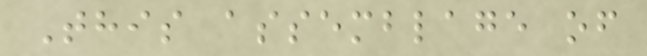This assemblage of
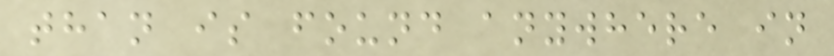than is found anywhere in
